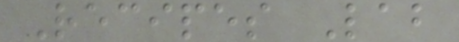Recipes Lab
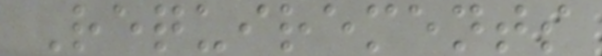Requirements
